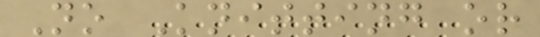No Knitting or
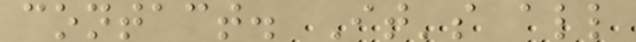contact. It's all
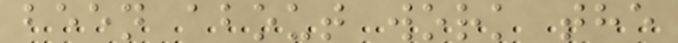been about work the
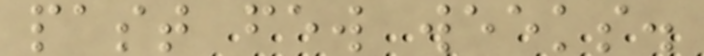past few weeks.
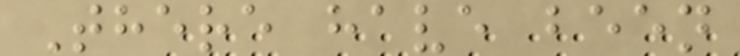There have been
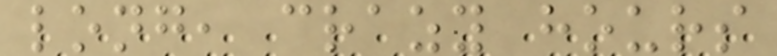long, crazy hours
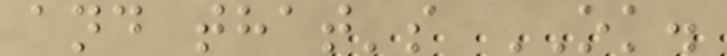and that's OK.
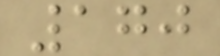170
